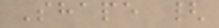Shape {
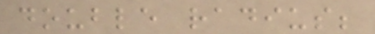double radius;
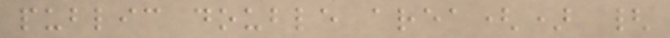public double area() {
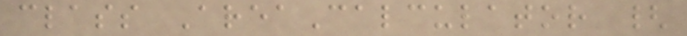class AreaCalculator {
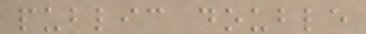public double
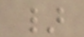}
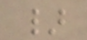}
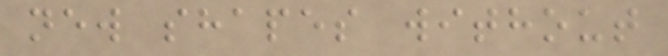new shapes without
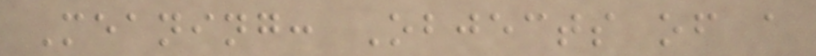Meaning: Objects of a
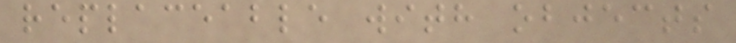replaceable with objects
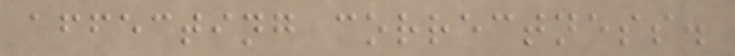affecting correctness.
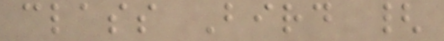class Bird {
